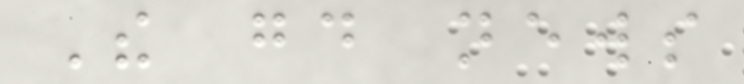The good news
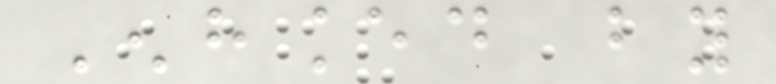Enhanced by
